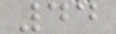44
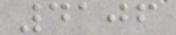4106
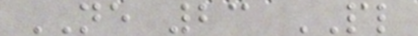NE 23 PL
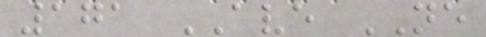171 AVE NE
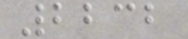2232
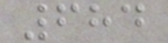684
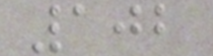102
